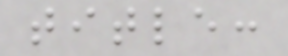title:
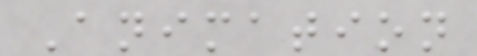Animation
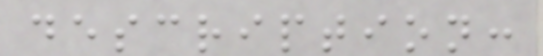description:
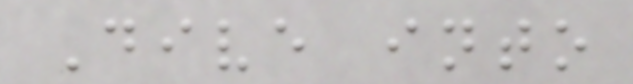Dive into
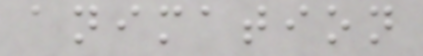animation
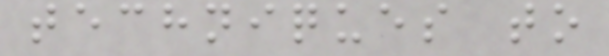techniques to
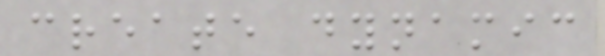create dynamic
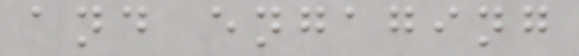and engaging
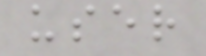user
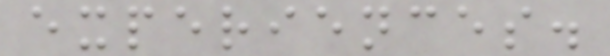experiences.
